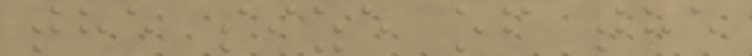the size of the
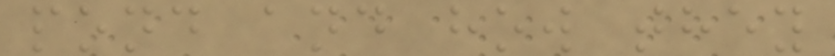pond and how they
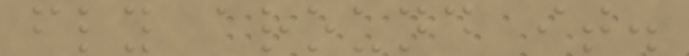fly around it.
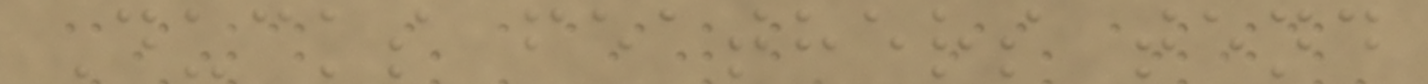Ducks feathers tend
